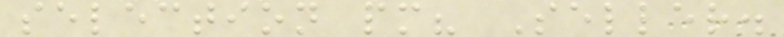selection pm? Seller.
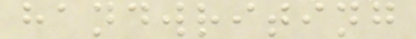handwriting
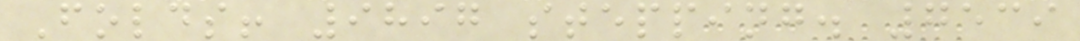Folds! 9897 stepping. 7539
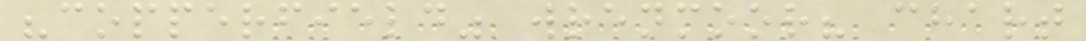"copperfield" wrenmoor? chart
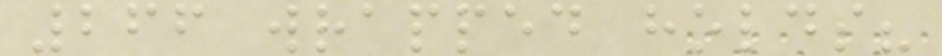266 wrapped holds?
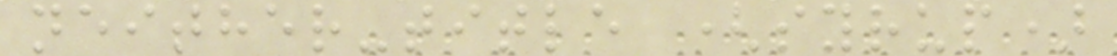neither-title (syrup)
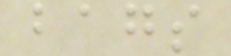bags
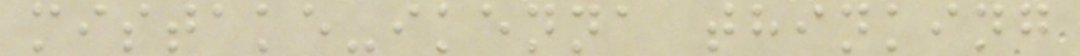mistake-ikenna thinking
